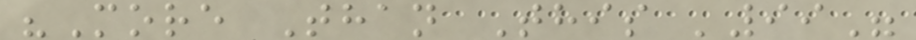"More Than This '99"
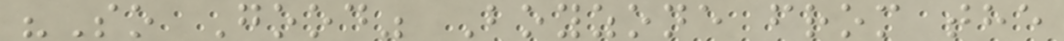"So Good" Boyzone from the
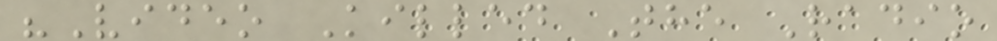"Video Killed The Radio
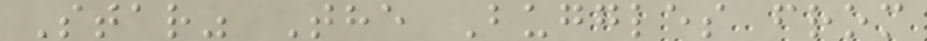Star" The Buggles from
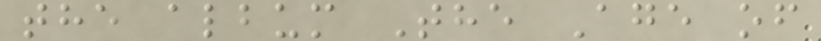the album The Age of
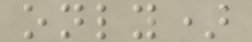only)
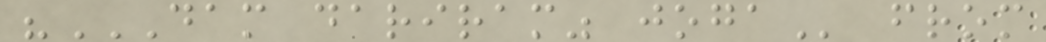"DAM DARIRAM" JOGA from
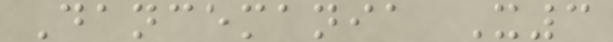Dancemania X3
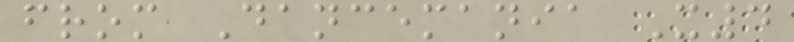from Dancemania X4
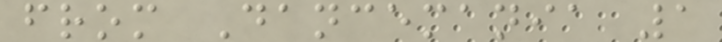from Dancemania 1
